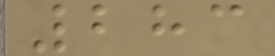283
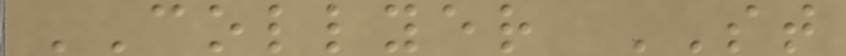COLLYER ST
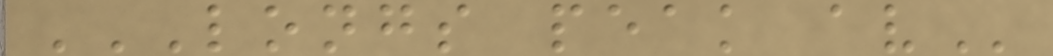LONGS PEAK AV
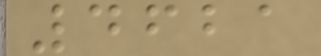4621
